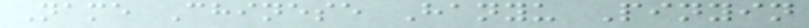Name Chinese Hanyu Pinyin
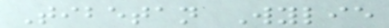Tibetan Wylie
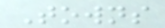Towns
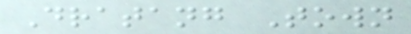Dratang Town
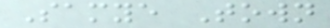Samye Town
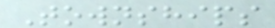Townships
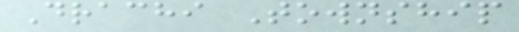Drachi Township
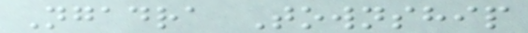Ngadra Township
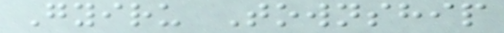Gyiru Township
